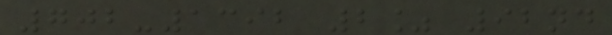702-1392 2% 92nd
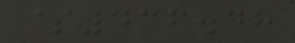$436.48
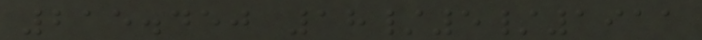215.450 18/5/1911
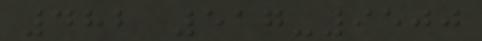482 517-9500
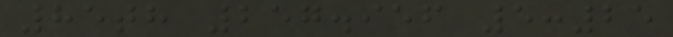85th 257.956 5:25
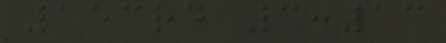153rd 3:13
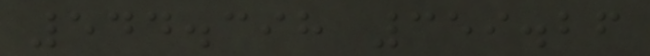544.398 359.26
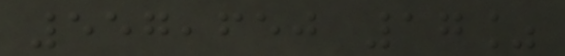557,650 17%
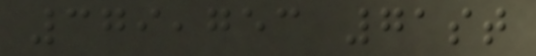379,753 71st
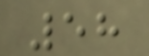58
